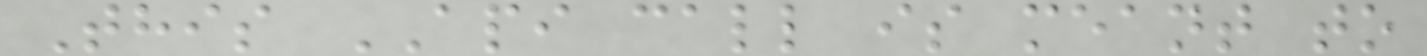This API call is meant to
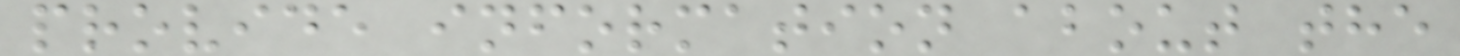provide information about the
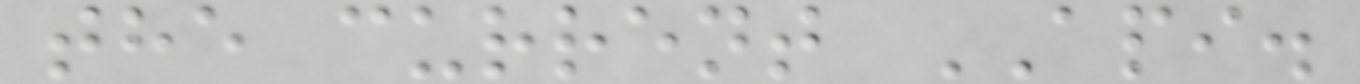the current API.
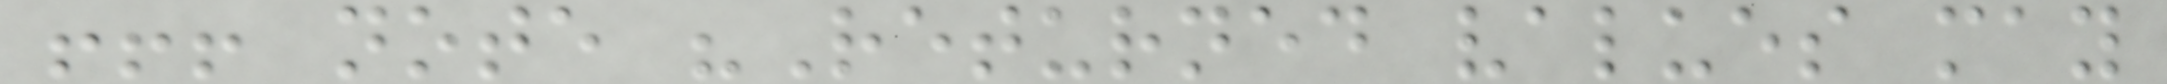!!! note "Returned values may
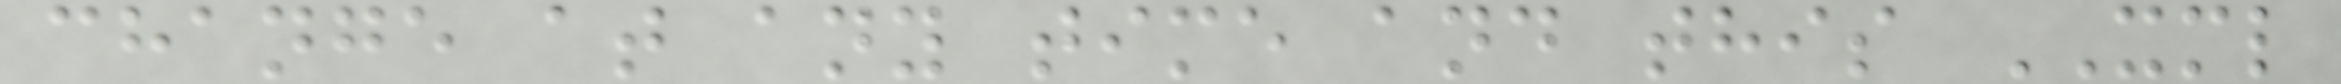change at any time and this XML
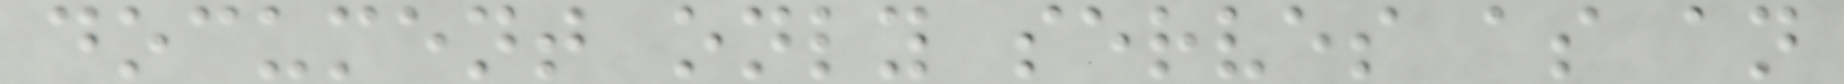document only serves as an
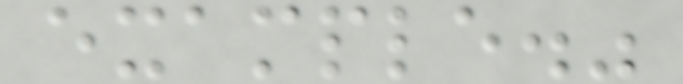example."
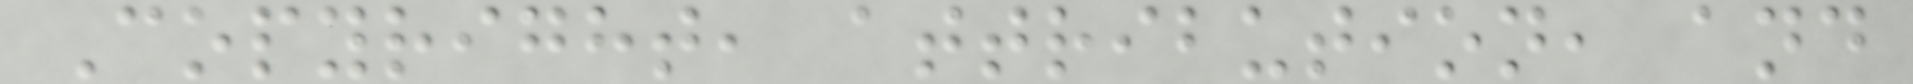Copyright, attribution, and
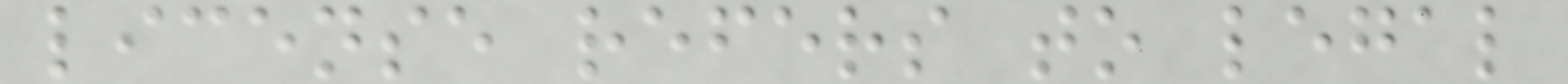license refers to legal
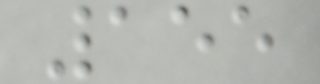155
